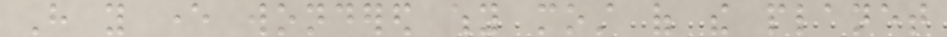Have you ever wondered why most of the planet
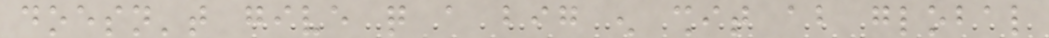doesn't give quite a big enough shit about global
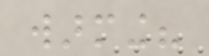warming?
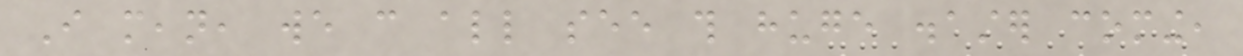I mean, we can all see this huge disaster coming,
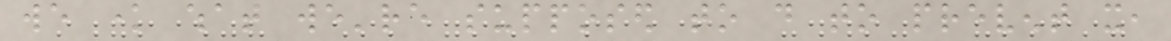we know what we're supposed to do to prevent it,
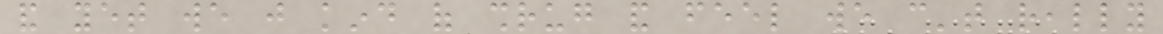and yet we just kind of shrug and feel we can't really
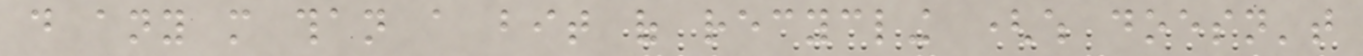do any more than a bit of recycling (which doesn't
